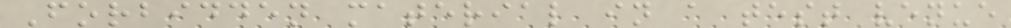Forbidden material in a test venue
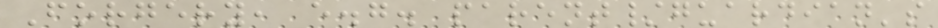Forgery, e.g. parent/guardian's
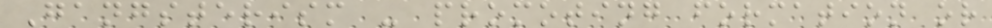Gangsterism - promoting formation or
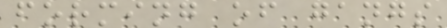forming of gangs
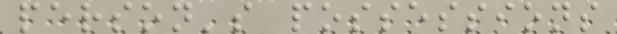person's possessions
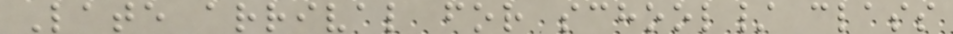Late arrival for school/ class
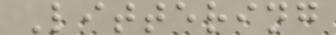Littering
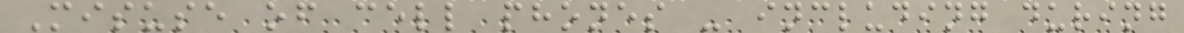Misuse of cell phones - including during
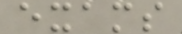exams
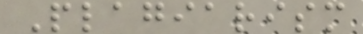Plagiarism
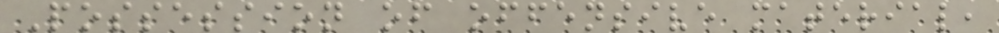Possession of offensive material,
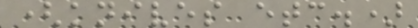(knives etc.)
